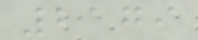2179
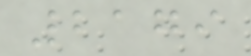2179
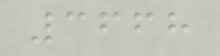3668
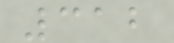312
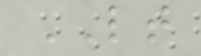LT
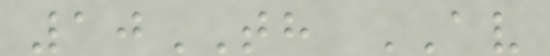10TH AV
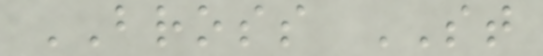BROSS ST
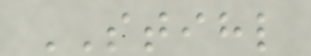STIHL
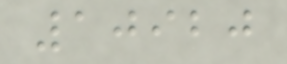10920
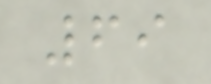69
